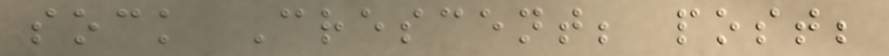sock Crescent; post;
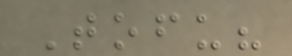Tofu?
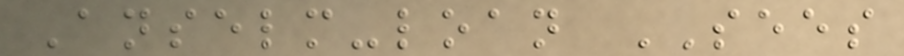Anselm-loan SEES
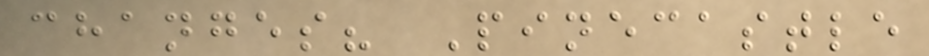changes? Pinecastle
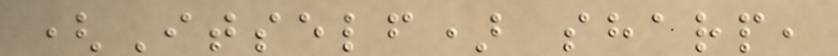(Itself) sharp,
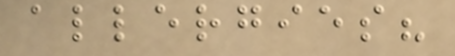allergies?
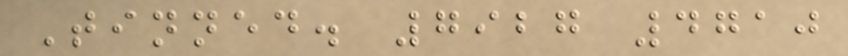Tinned. 7927 4710
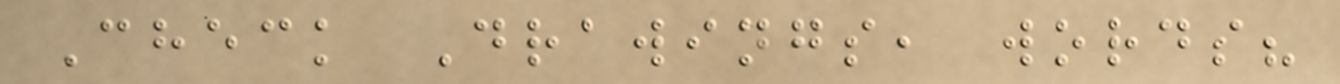Check Drawings, words?
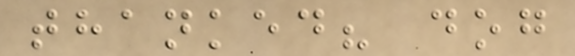thanked? dog
